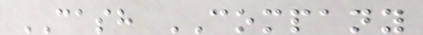CASH COMPANY
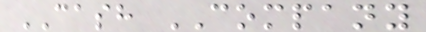CASH COMPANY
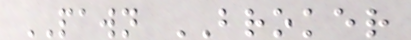PAWN BROKER
